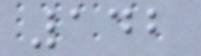142
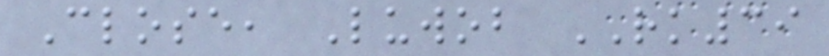Close, Luwob RK39
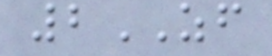2ZF
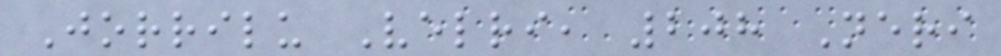Jorrilu Velri, 208 Neri
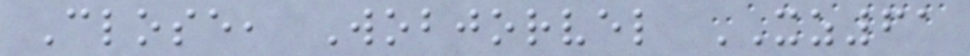Close, Wobjorvel XZ61
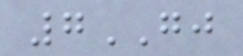7GJ
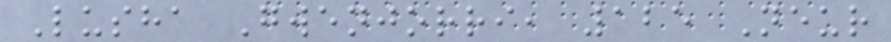Lusha Gwenjorri, 125 Neur
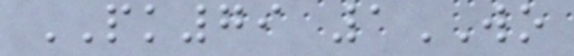PK79 1WO
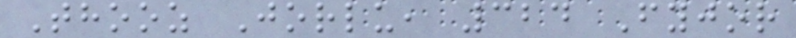Thooz Jorlu, 324 Fyjor
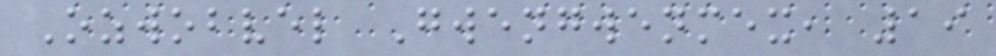Ozwobvel Gwengwenmex, 19
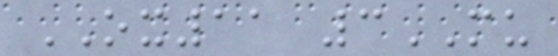OX11 3MU
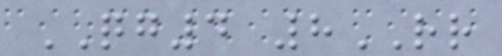QG4 8RR
